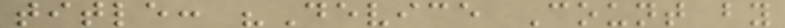title: "Device Count by
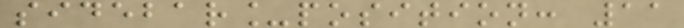sidebar_position: 11
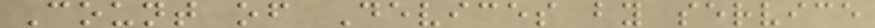Count of Devices by service
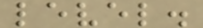level.
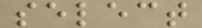select
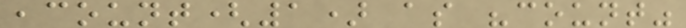,count(1) as "count"
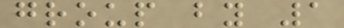group by 1
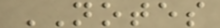NOTES
